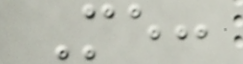Me:
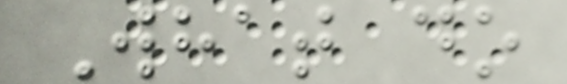What do
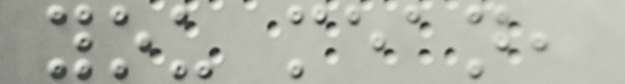you mean,
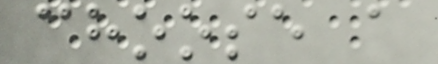choose a
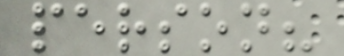person?
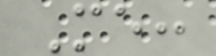Me:
